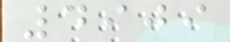4909
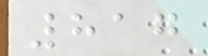817
